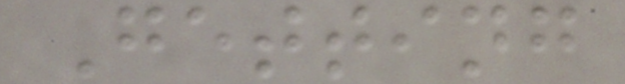Getting
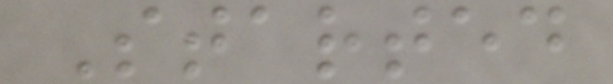Started
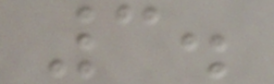3.
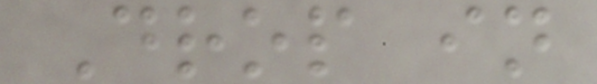Drop in
